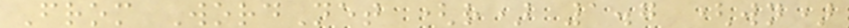From WordNet (r) 1.7 (wn)
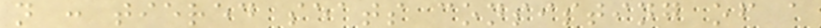n : tiered seats consisting of a
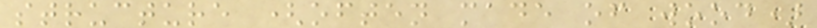structure (often made of wood)
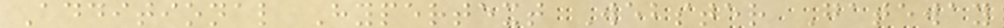Additional Hypertext Webster Gateway
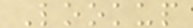Lookup
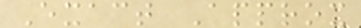Exact Approx
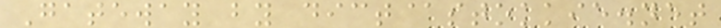Gateway by dict@stokkie.net
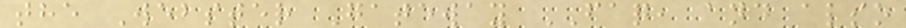the Webster Gateway FAQ, and also
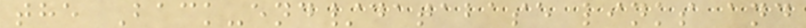the Back-end/database links and
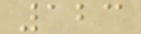123
